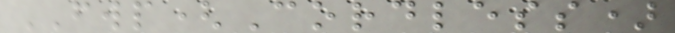FWP(Cordless)
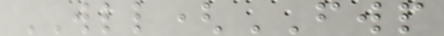WLL(FWP
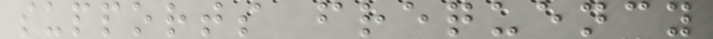supports frequency
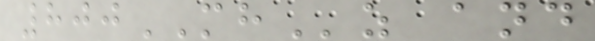800MHz and
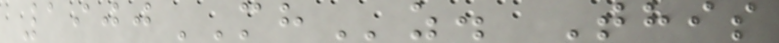1900MHz. This
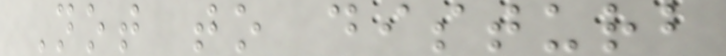Not to disturb
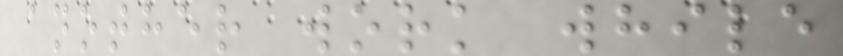another work while
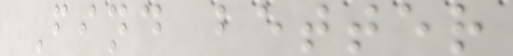Find better
